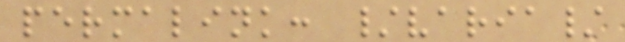permalink: /varia/
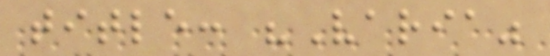title: "Varia"
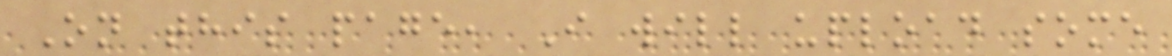On this page, I will upload some
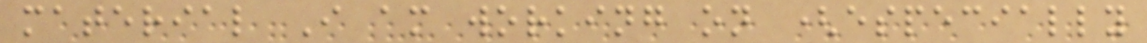material I am working on (especially
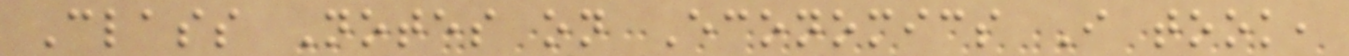Class Notes on Economics I took,
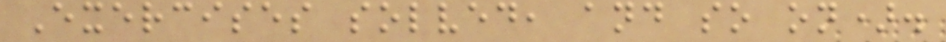Exercises solved, and so on).
